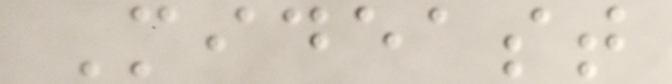Mideast
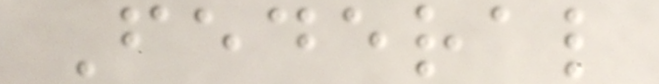Federal
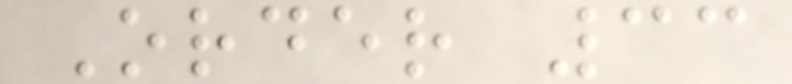Order 33
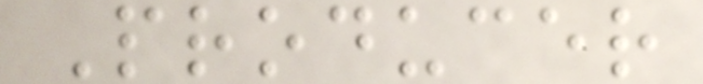Producer
